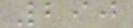290
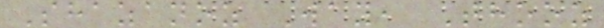Shazanoz Way, Thooz
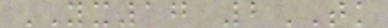YX17 2TK
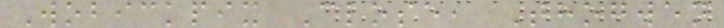Wobickpix Close, Thogwen
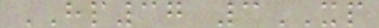HP37 3XP
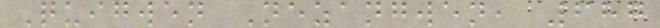Quigwen Nezangwen, 687
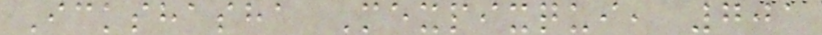Ickshasha Mexpixqui, 701
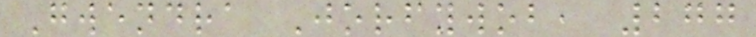Gwendra Jorfywob, 277
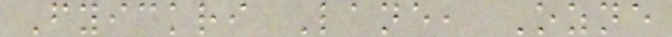Fyickri Lane, Ozne
